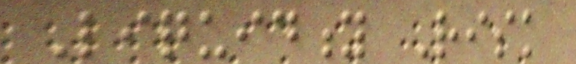Liquidity Risk
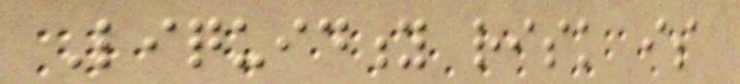Liquidity risk is
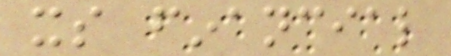its financial
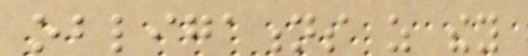obligations as they
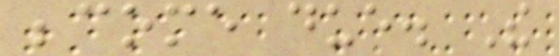become due. The
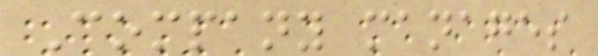Company manages
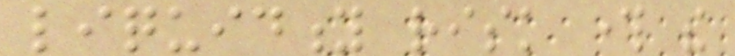liquidity risk through the
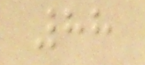88
